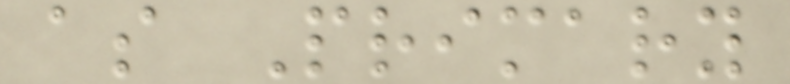as Primary
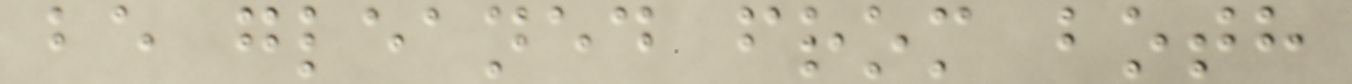be gleaned from both
